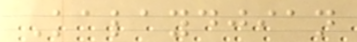Kalaydjian
